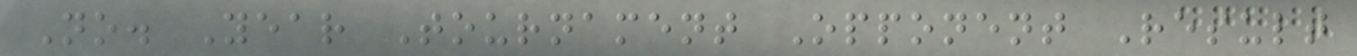No. Year Tournament Opponent Result
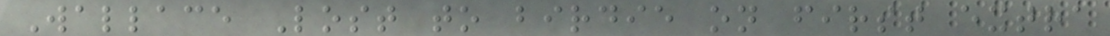Wallace Lost to birdie on first extra
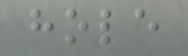hole
